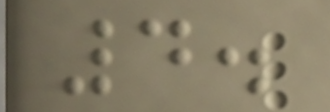4.
